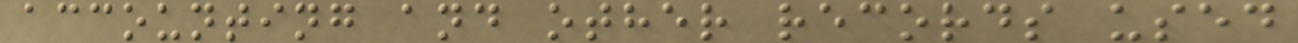accounting and other records used
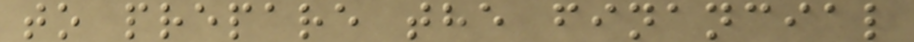to prepare the financial
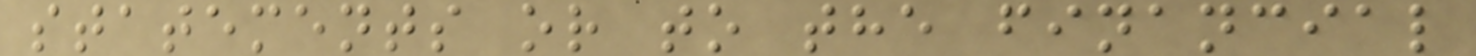statements or to the financial
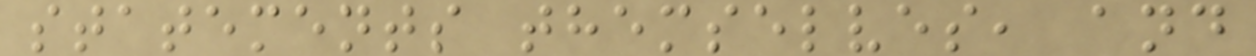statements themselves, and
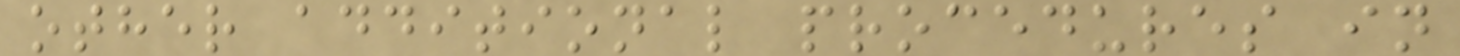other additional procedures in
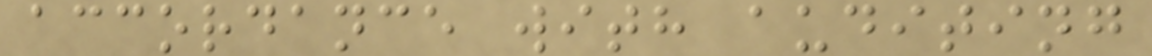accordance with auditing
